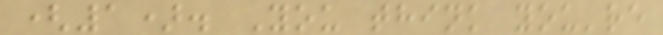(1). You think you're
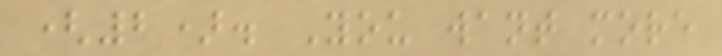(2). You want more
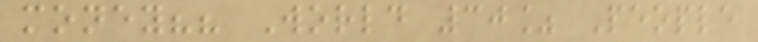money?? World 30% People
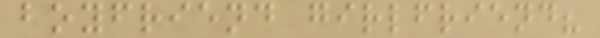boyfriend girlfriend?
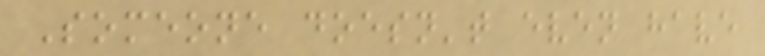Someone doesn't even have
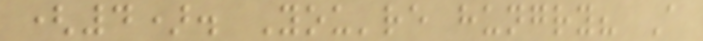(4). You're hungry? A
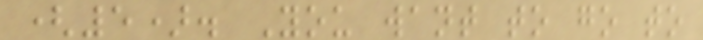(5). You want to go to
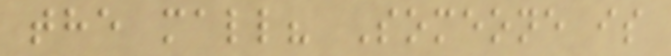the mall? Someone is
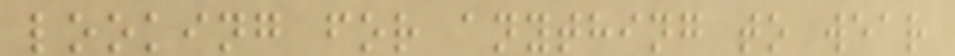looking for anything to wear
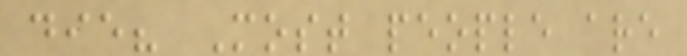die? Most people are
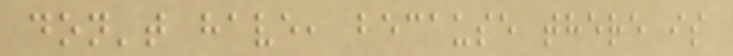don't have, because there is
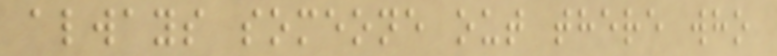always someone out there who
